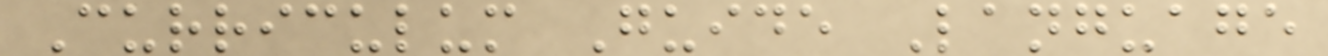Curriculum Guide Language
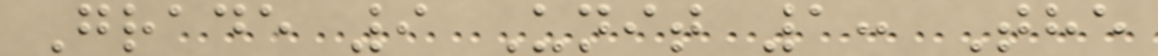Grade 9 Unit 1: The
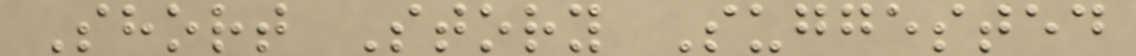Short Story Suggested
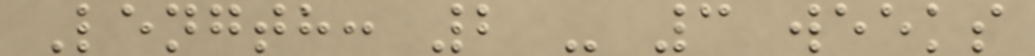Length: 2 - 3 weeks
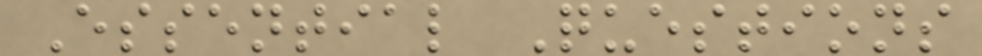Essential Questions
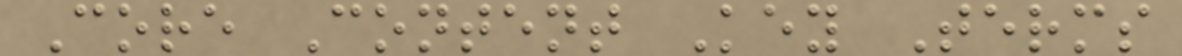Core Content Key Terms
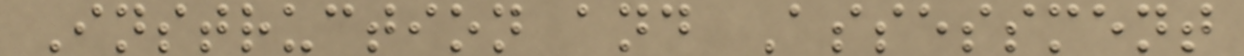Instruction and Assessment
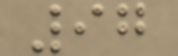97
